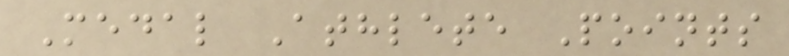Medal Athlete Points
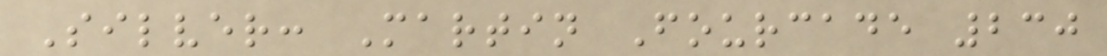Silver: Martin Fourcade 230
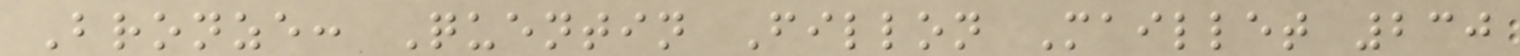Bronze: Quentin Fillon Maillet 230
